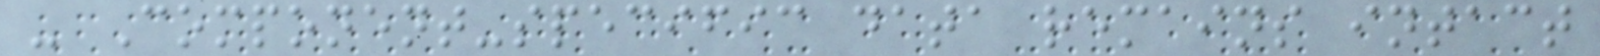- Component-specific data remains intact
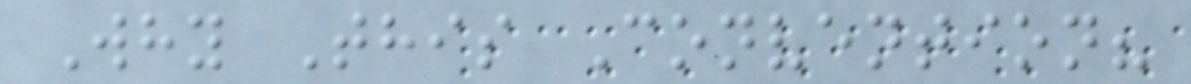Why This Convention?
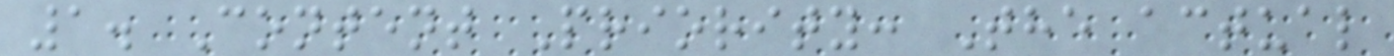1. Content Priority: The actual
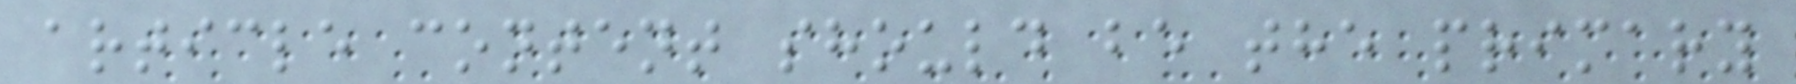article content should be the primary
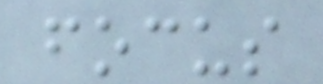focus
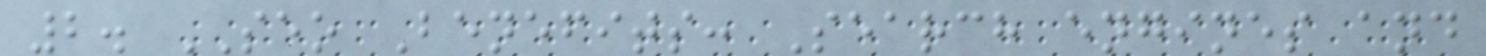2. SEO Benefits: Search engines and
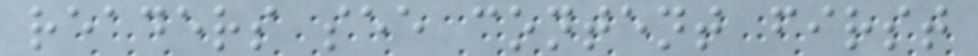readers see content first
